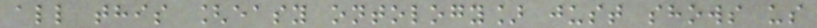all this [easy ontology] just shows us
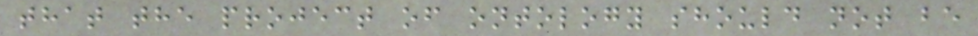that the project of ontology should not be
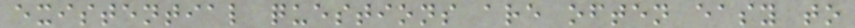existential questions are often easy to
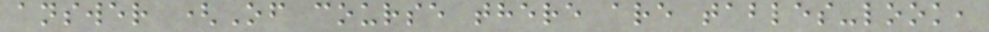answer (Of course there are tables-look,
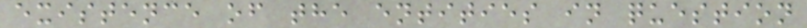existence of the entities in question
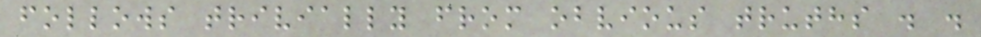follows trivially from obvious truths . .
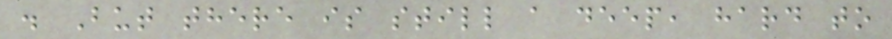. But there is still a deep, hard to
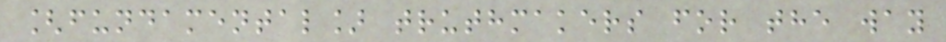[fundamental] truthmakers for the way
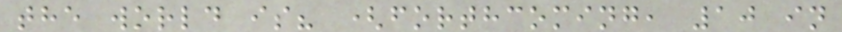the world is? (forthcoming, 10 in
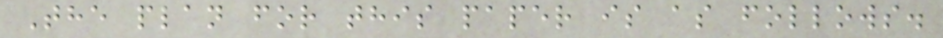The plan for this paper is as follows.
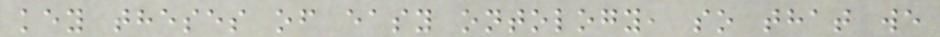key theses of easy ontology, so that we
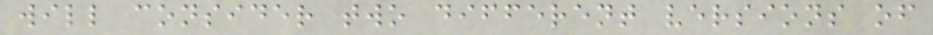will consider two different versions of
